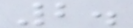2.
